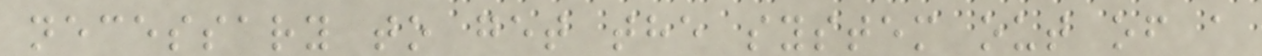necessary to get the system out of a
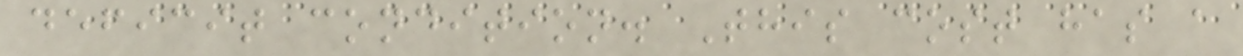deficit condition. This cost has a
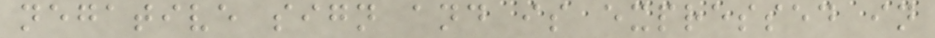negative sign and is expressed in
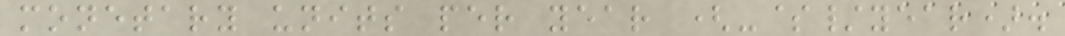monetary units per year (-$/year).
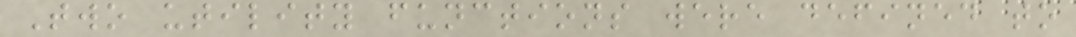Two utility functions were defined to
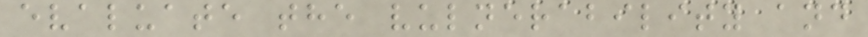evaluate the vulnerability and
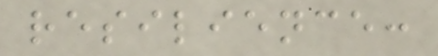resilience:
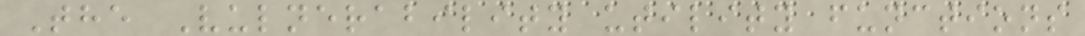The Vulnerability utility functions
